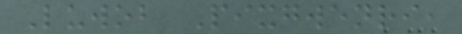Luwob Pixgwenri,
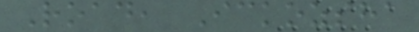Road, Ickozsha
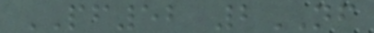PF52 2NF
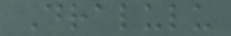Dralulu
